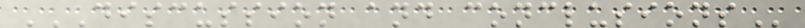DISCUSSION AND CONCLUSIONS
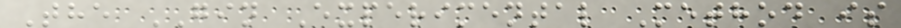The GIN Experimental Method is
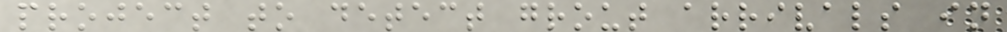project to detect grout arrivals in
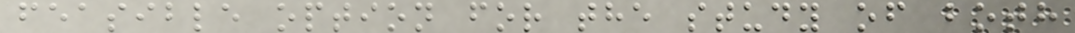feasible option for the study of both
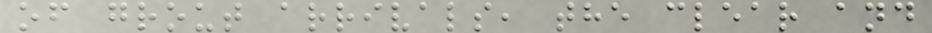of grout arrivals, the clear and
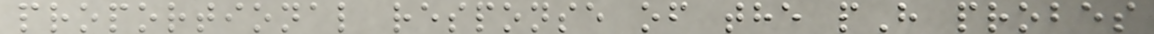proportional response of the pH probes
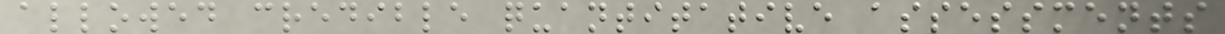allowed credible quantitative assessments
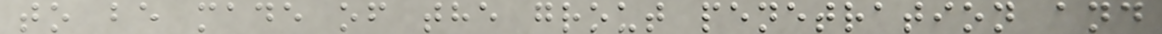to be made of the grout penetration and
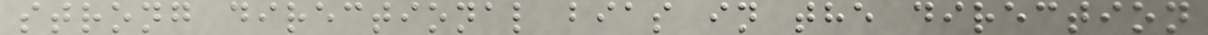strong directional bias in the direction
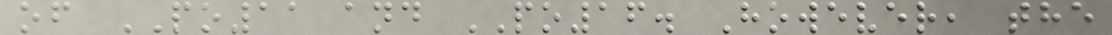of PO11 and PO16. However, the
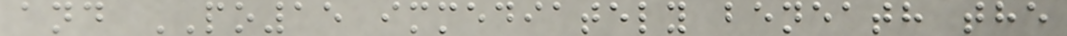and PO15 immediately beneath the
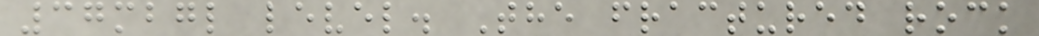37mbgl level. The fractured rock
